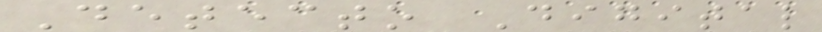Detecto Digital
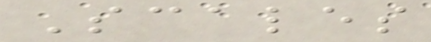Scales
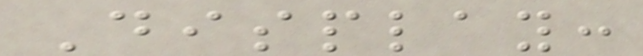Display:
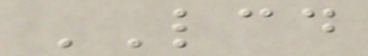LCD
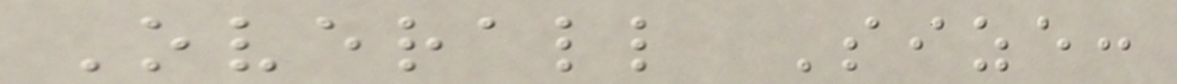Overall Size:
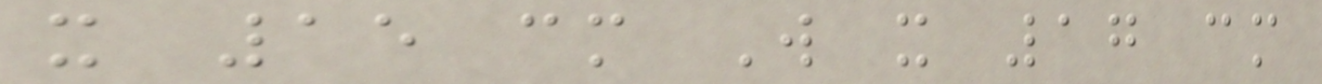x 15 cm W x 17 cm
